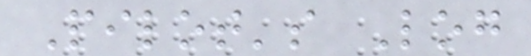Pilot's Log
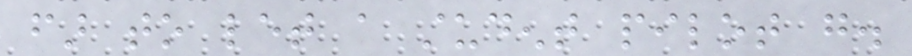far to let a student pilot go.
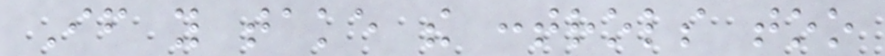If you take the controls too
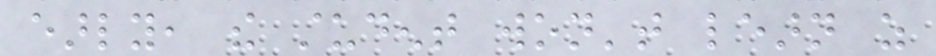early, the student won't learn as
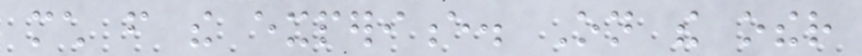much from the experience. On the other
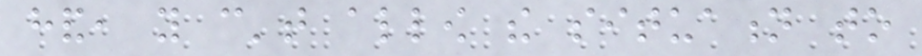hand, you can't allow the situation to
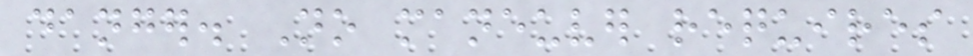danger. No maneuver requires
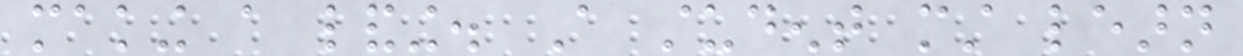making a landing. A student must learn
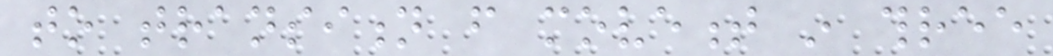to transition from movement in three
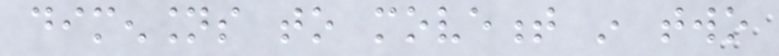dimensions to movement in two
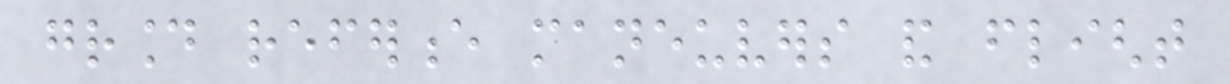ground reference maneuvers and flight
